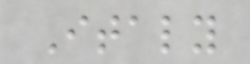Italy
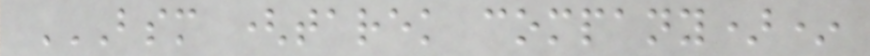BSM (TAREK COMPANY)*
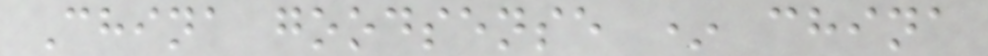China goodsense * china
